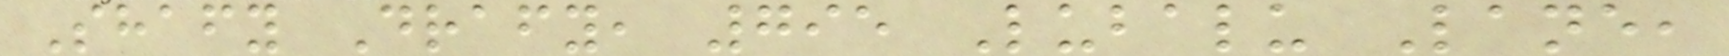Shafy Drafy, 795 Lubalu Lane,
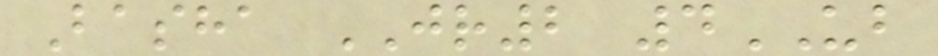Basha JR2 4UB
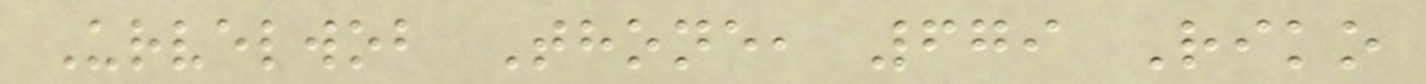Urvelwob Thone, 679 Riko
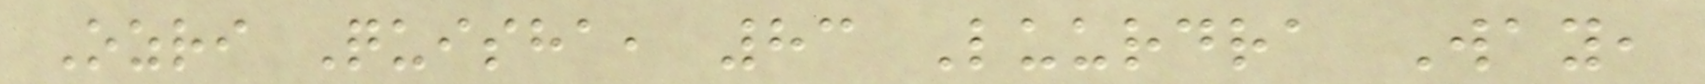Ozri Quisha, 83 Luurdra Way,
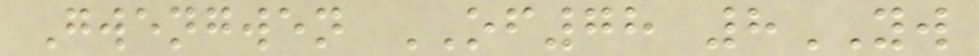Gwengwen OF78 8YW
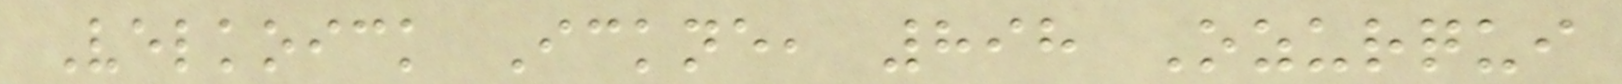Velkoick Ickne, 898 Ozurqui
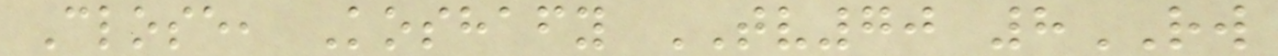Close, Koshafy TV70 8RW
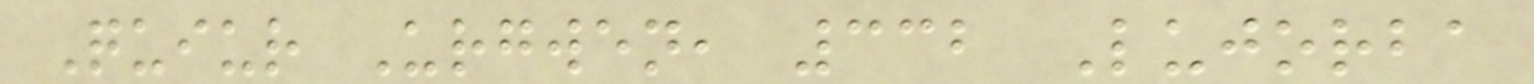Quiur Urgwen, 332 Lujorba
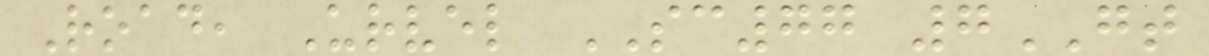Road, Urvel SC77 7GT
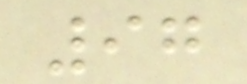97
